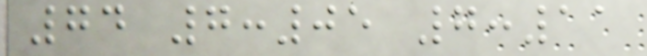74 7:05 7:11
